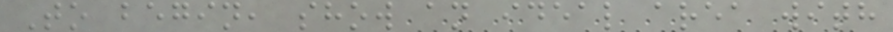To begin, show an ideal area with
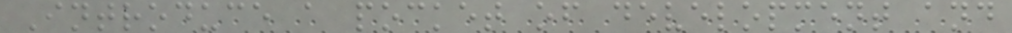Introduce a pocket of development and
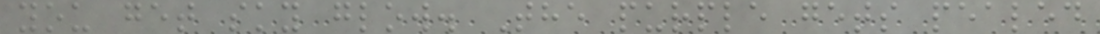you get sky glow. The purple gets pealed
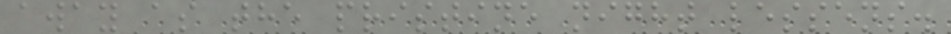away as the pristine night lessens.
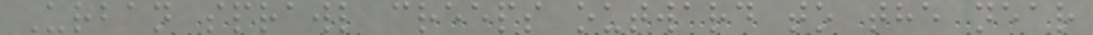Urban sprawl creeps outward to the near
